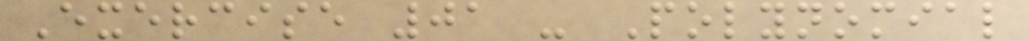Exercise 01 - Polynomial
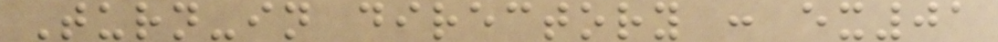Turn-in directory : ex01
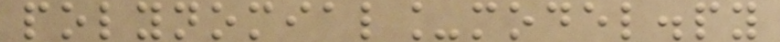polynomial_model.py
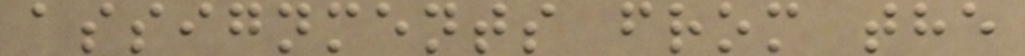assignments from the
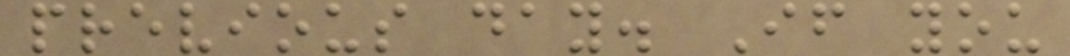previous day. If you
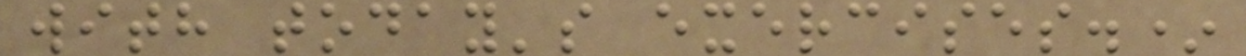with today's exercises.*
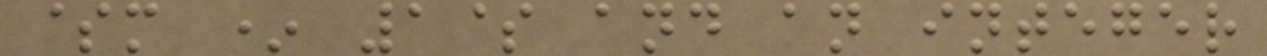$m * 1$ and an integer
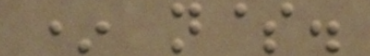* n$.
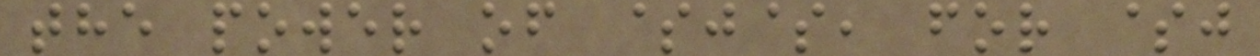the power of $j$, for $j
